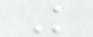K
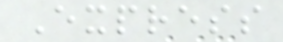Express
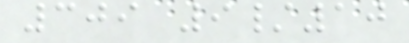309 9/10
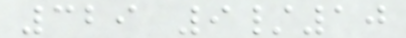329 9/10
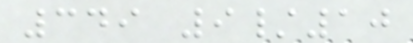349 9/10
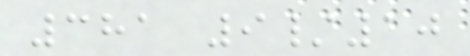381 9/10
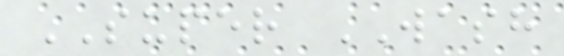SUPER WASH
